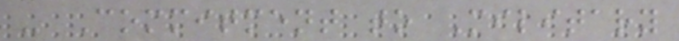- Commitment to Military
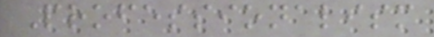Professionalism
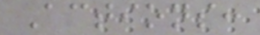Actions:
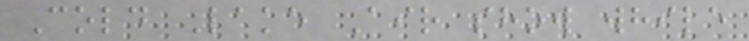Cold Lake Air show while
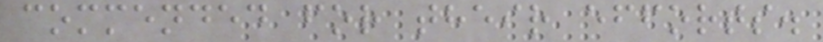commended for their efforts.
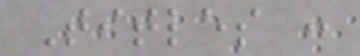Titles :
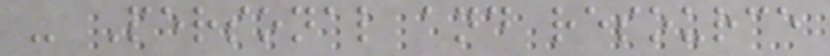- Personal and resource
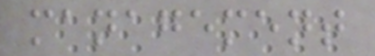management
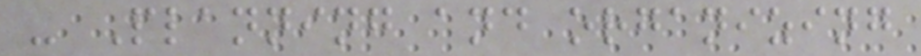- Planning and organizing
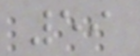59
